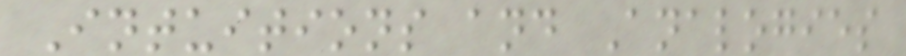Intuitions and Analogies
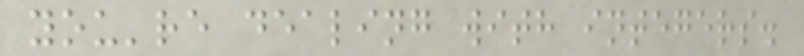you're dealing with integers.
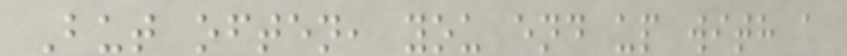But often, you end up with a
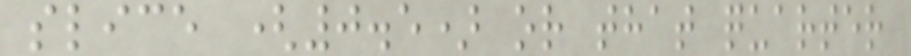slice (0.5) or that quarter
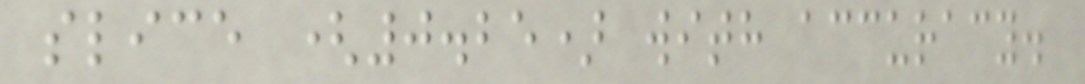slice (0.25) with accuracy.
